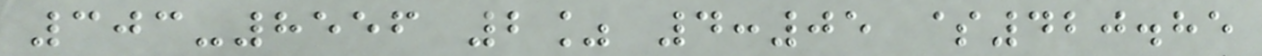303-8556 2% 4:05 $420.85
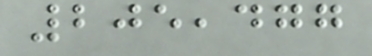205,477
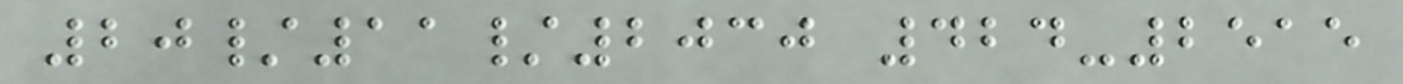20/11/2030 424-2515
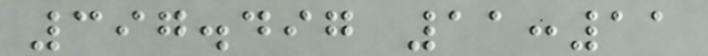397.497 11:11
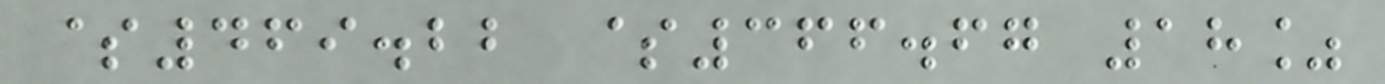$469.22 $366.67 18%
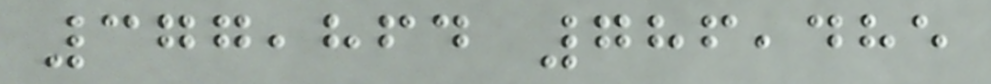377,864 786,485
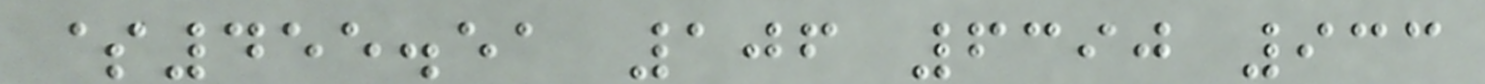$455.51 106 6390 933
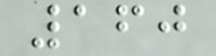160
